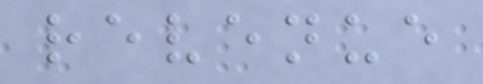revenue
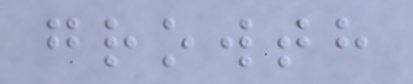growth
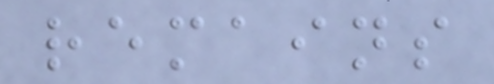remains
